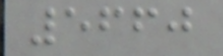5660
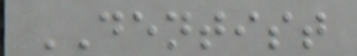DENTIST
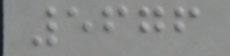5676
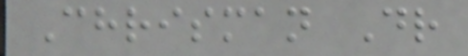Chrisman Dr
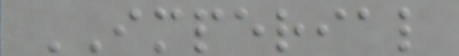IMPERIAL
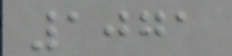1071
